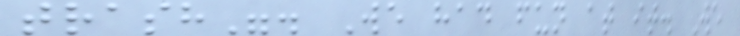trash". We had fun at it. We
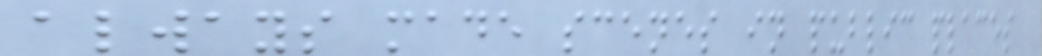always made scenes in public places
